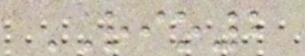RIO2
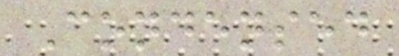Condensed
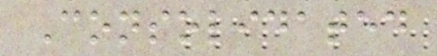Consolidated
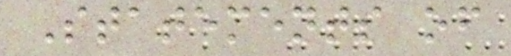Statements of
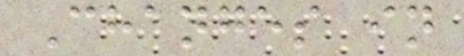Changes in
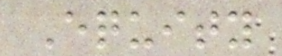Equity
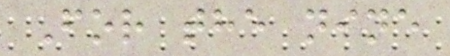For the nine
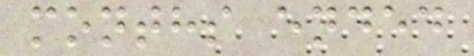months ended
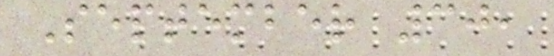September 30,
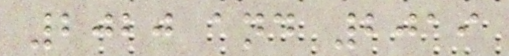2020 and 2019
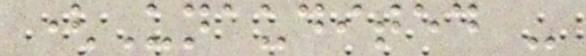(Unaudited -
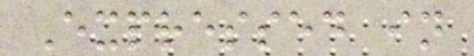Expressed in
